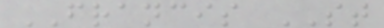FRANCIS ST
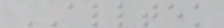ALLTEK
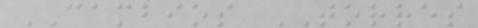CAMBIOS TORRES
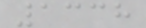1338
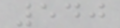540
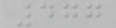477
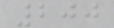200
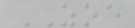ZOE
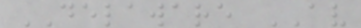DELAWARE AV
